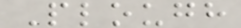Plough
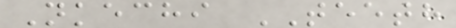Nkechi TEETH
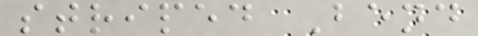striped Bend
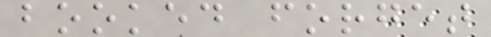booked forget
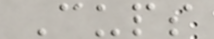Cups
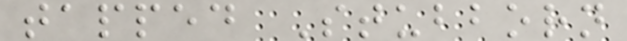tapped Stubborn
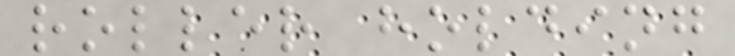roller holding
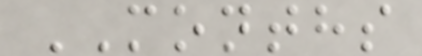MONTHS
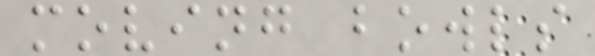moving bowls
